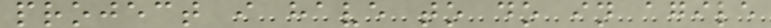project i have to do in agile
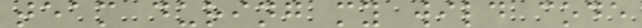team during my wild code
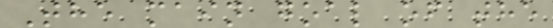The main goal of the
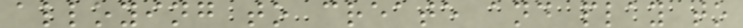alloying to create and play to
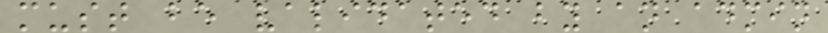must be validated by an admin
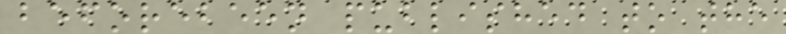beforebeen published to the
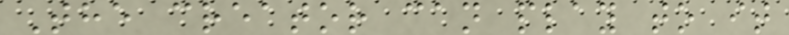The creator can play to it
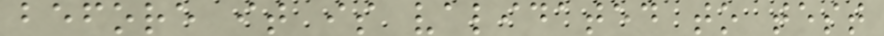before it is validated to test
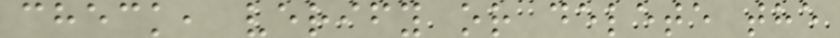check, verify or delete the
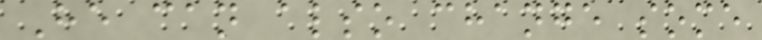He can also change some
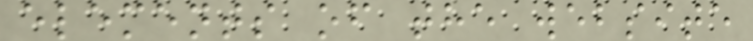elements of the website
